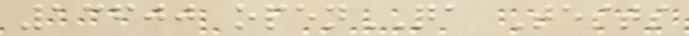13600 openQA Tests
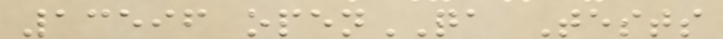13596 openQA Tests
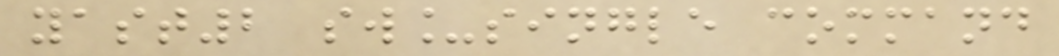yast2 sw_single command
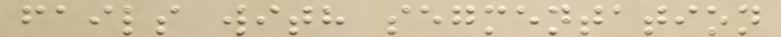fails with segmentation
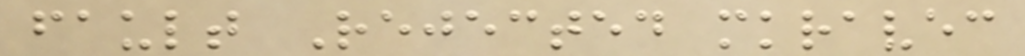fault Rejected mkravec
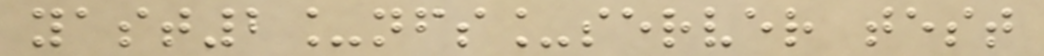yast2_nfs_server test
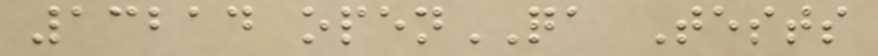13214 openQA Tests
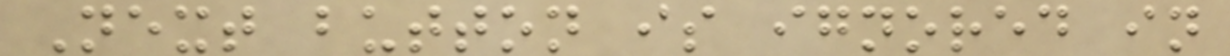Next button is ignored in
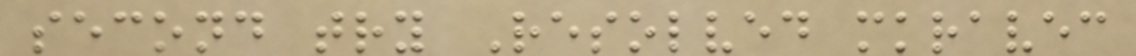second try Resolved mkravec
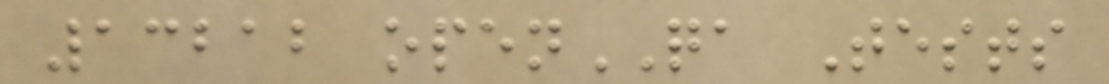13212 openQA Tests
